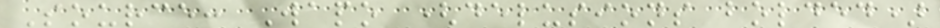Source: Wapo (delusions bolded)
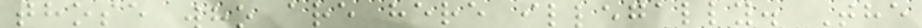those who are here illegally. The
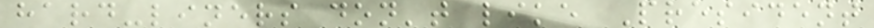hard-liners don't like President
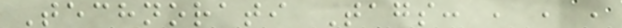Technorati Tags: , , ,
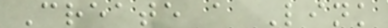Create a Link
